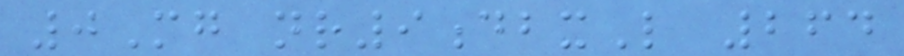0Mg nr9dbxL 264
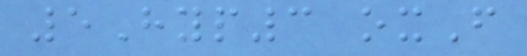5Hyp3 oxF
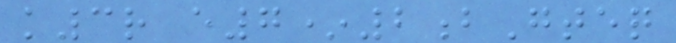k3r e7*2bGteq
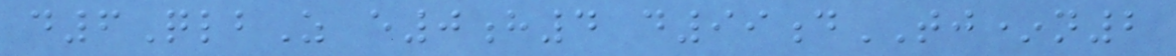d6QlbZ e0h4 d99dTJ*n2
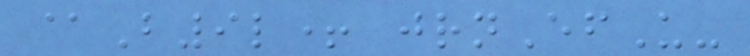@B9l+ jrnEfU-
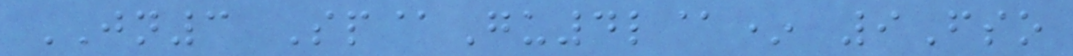JN3 Sp@Gu4l@* 9Fso
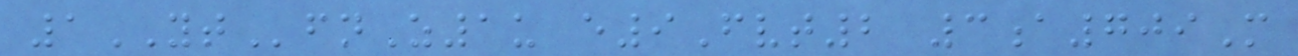1YTfnZ1u e9Fvt2 3a709M
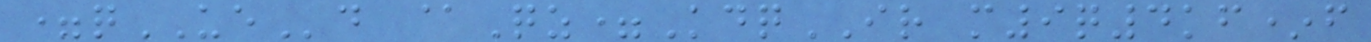=qUEd @Qz=KdqIR m9q4kf*f
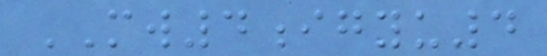MW4igyu4
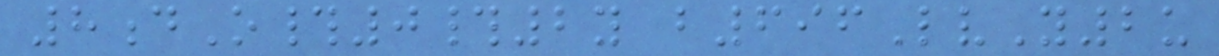8dO#0#2y b696LvY2u
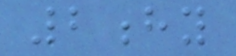2hy
